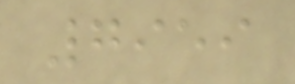7959
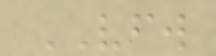VFW
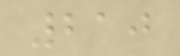210
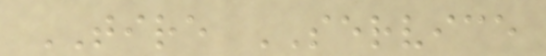TIRE SERVICE
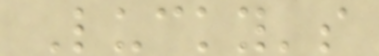Lucky's
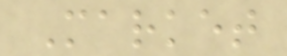Market
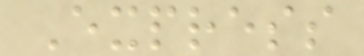Express
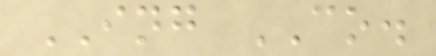ING CO.
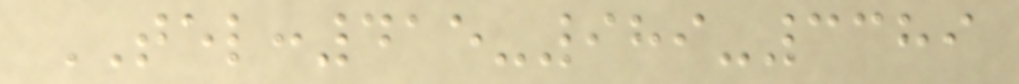TEL:415-989-3389
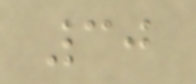30
